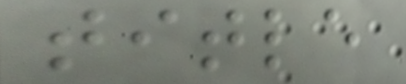title
